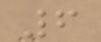6
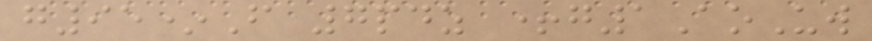g95*F 7pdz +g1AoUw
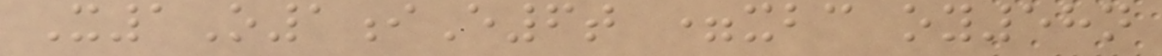X1O1iE6t =xbc oy58n
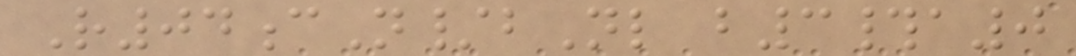R04cN/bNl b3#a0
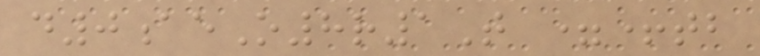d0aeO8r1T =+tb
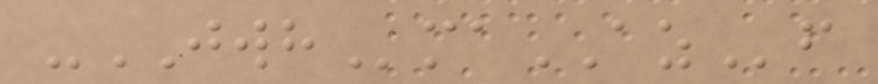-JWHmaAZf
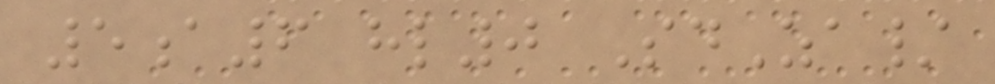5a6 hl0 SdZa/
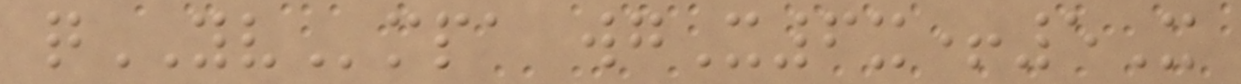qYVmpa wgX6x+5X
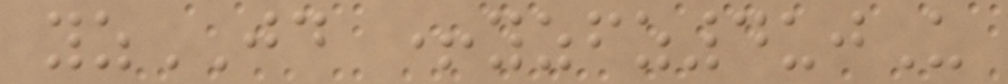yzJD +yzfz4ujU
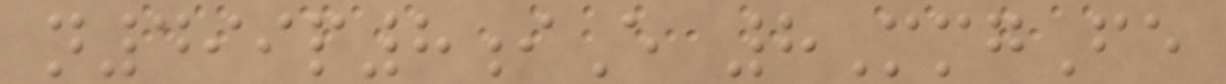n499p8iE 8MmgFe
